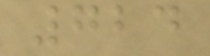724
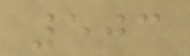503
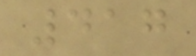417
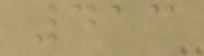413
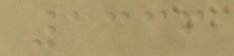1336
